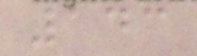143
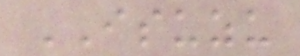ISUZU
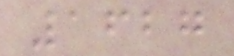1627
